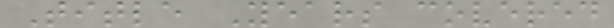Title Years covered
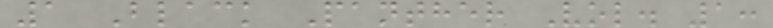1 Black Panther Vol. 1:
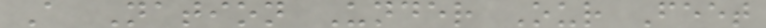A Nation Under Our Feet
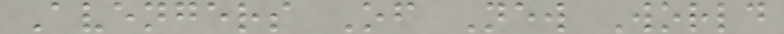Avengers Of New World
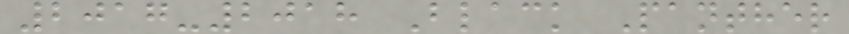2017-2018 Black Panther
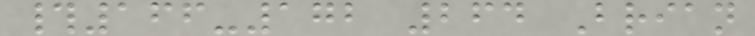#166-172 264 Brian
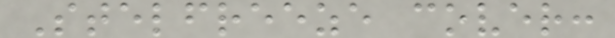Stelfreeze cover:
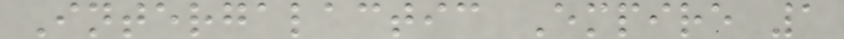Intergalactic Empire 1
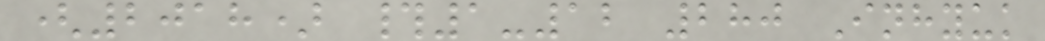(2018) #1-12 280 Inhyuk
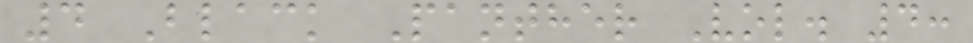4 Black Panther Vol. 4:
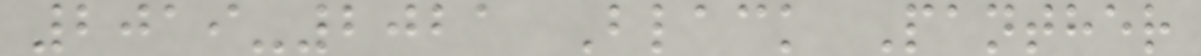2019-2021 Black Panther
